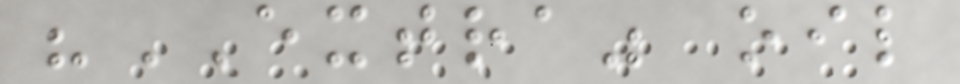"EXTRA" oil
